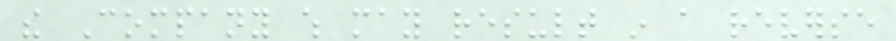the Company which may result in a reverse
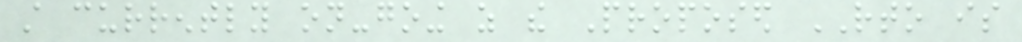still currently on-going as the Proposed RTO is
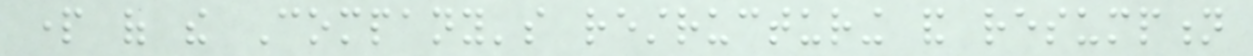part of the Company's restructuring and resumption
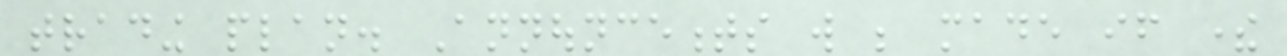trading plan. Announcements will be made if there
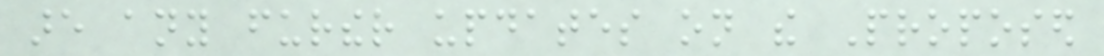are any further updates on the Proposed
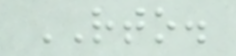RTO.
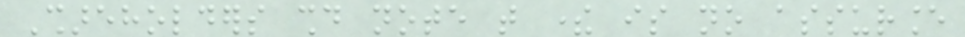Shareholders should note that there is no assurance
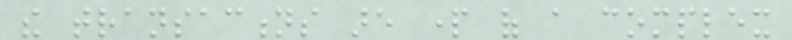the transactions are part of a complex
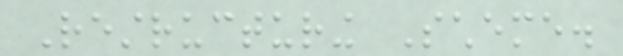Restructuring Scheme.
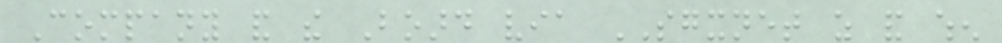Company and the Board via SGXNET as and when
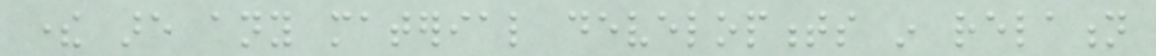there are any material developments in relation
